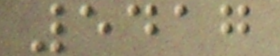5417
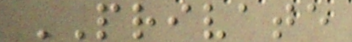PRIVATE
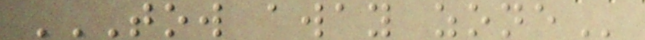TOW AWAY ZONE
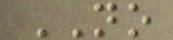NO
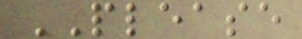PLEASE
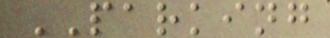PARKING
